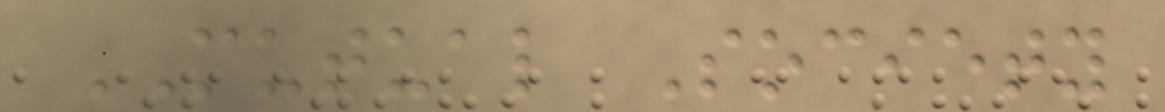MUTUAL Society
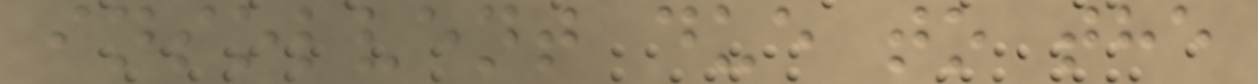insolvent due to the
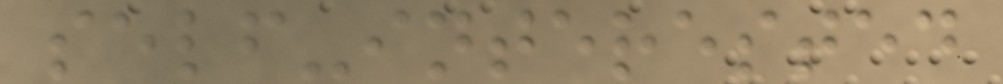self-interested
